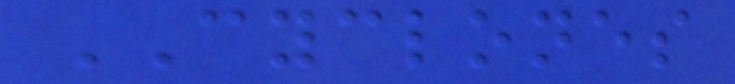CYCLONES
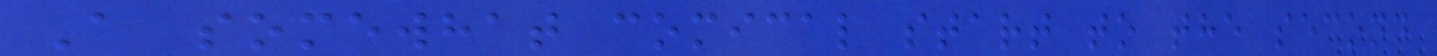A somewhat comical start to the second
